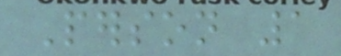Person 1
